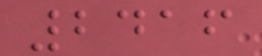2416
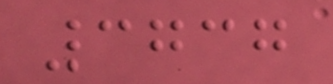3737
